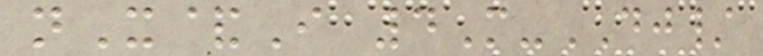nX&I 4M-DJ/
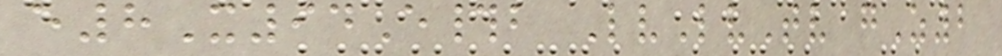e8X94E#b LvLvTv gZ2
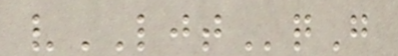vLJTqG
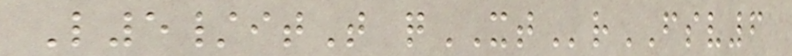L5/itT qXTrFSV6
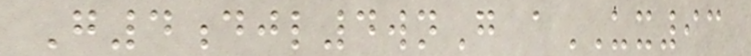G4djl4wnG aUX93
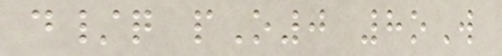d/q pO0 8oW
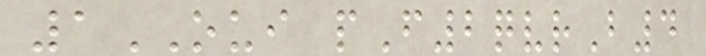1OUI pF2qvrB4
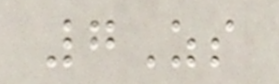7Zs
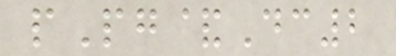pPg&Dc2
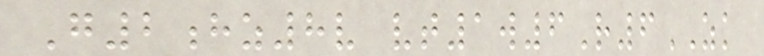G2hz8v vt1w6R6ZK
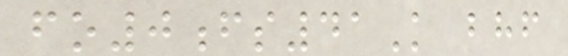fo0fs41K bhf
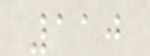110
